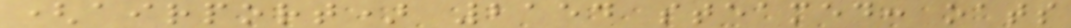(airport) 2154 steamed: oats
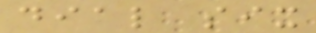dial six
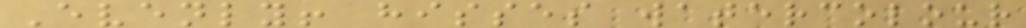Evenly! hisses watercolour
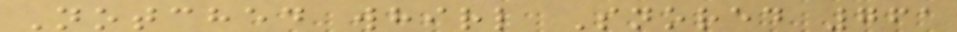Notched whirl Snored 761
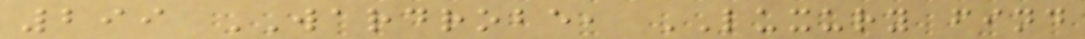299 WARDROBE, LUXURY find
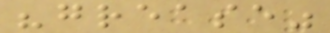"grease"
